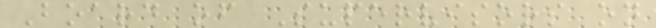Board of Supervisors on
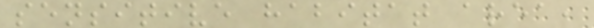sensitive habitat area,
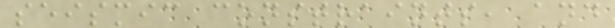seismic constraints, and
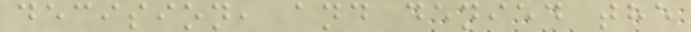decision, and denied the
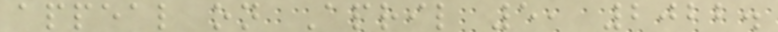appeal on April 5, 2022.
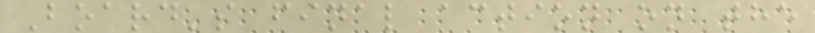Board's final action on the
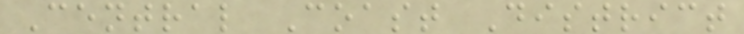Central Coast District
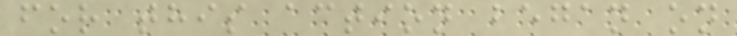for this action began on
